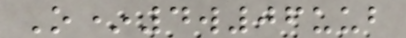O*4w06uub
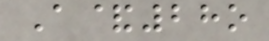A&28o
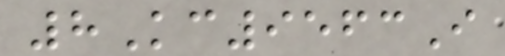8Kc9563I
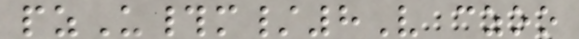pzU#m/8V czoo
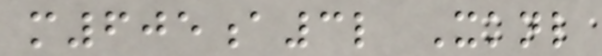m605a3l Xknl
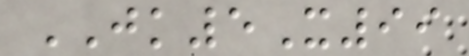JK5X99
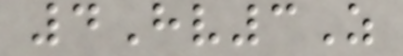4Hv3Z
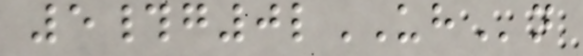5#g0lUHn
